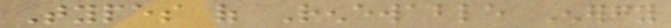Types of Renewable Energy
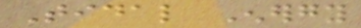Tidal Energy
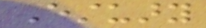Estuary
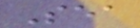Sea
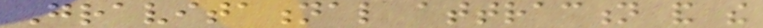Gravitational attraction and the
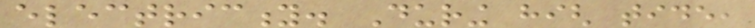electricity. During high tide,
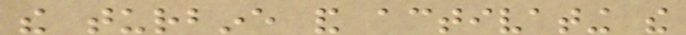the turbine and activating the
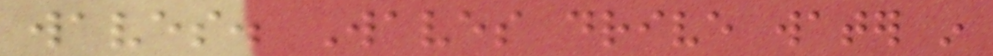waves. Waves drive water in
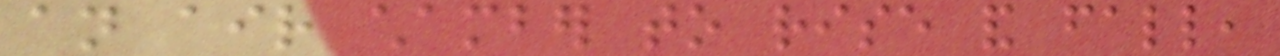an air chamber to rise and fall,
